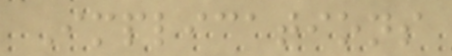Implications
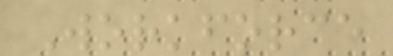Workforce
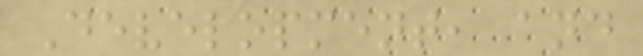Development, and
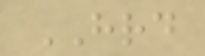HRD
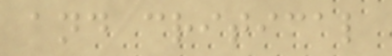and critical
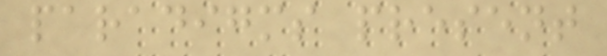paradigms present
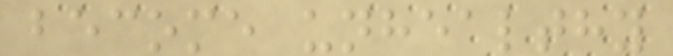become unhealthy
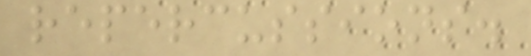repercussions.
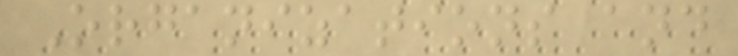Organizations and
